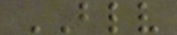BLV
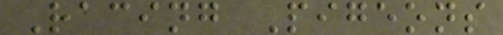Racing Pigeons
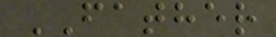FATHER
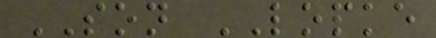SON LOPKE
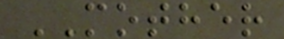MOTHER
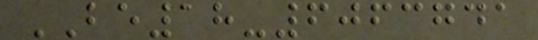BE18-6063741
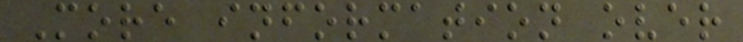More information over
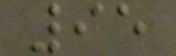95
